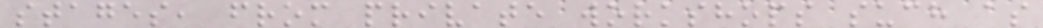stages, from private workshops such as
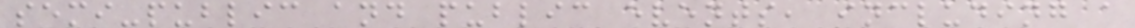semi-public and public events, including a
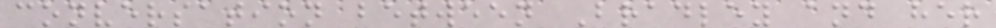conversation between Bradley and her
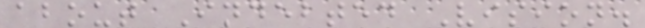about Indebted Vision.
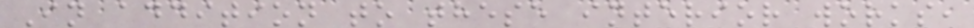In addition to these interior works,
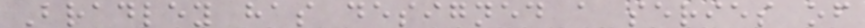Bradley has designed a series of
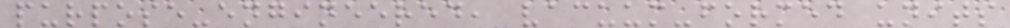purpose-engineered, vacuum-formed units
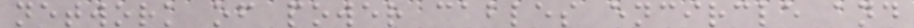network of power cables encircle and
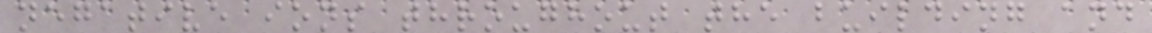negative ions throughout the building and
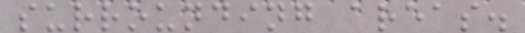surrounding areas.
